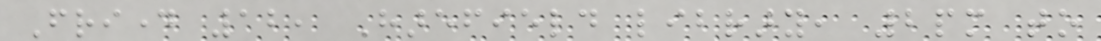Friday 12, Harefield library, 2pm to
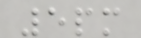5pm
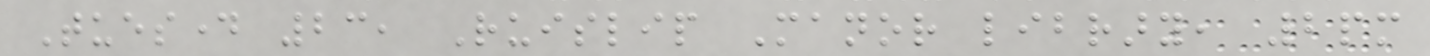Tuesday 23, Ruislip Manor library, 2pm
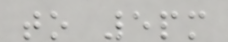to 5pm
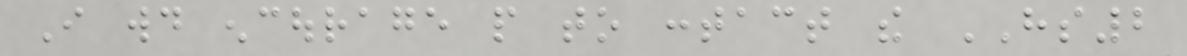I would encourage people to contact the HS2
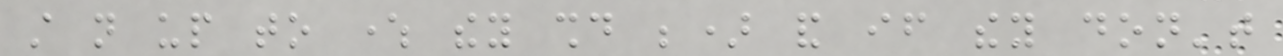still not up to where they should be) and if they don't
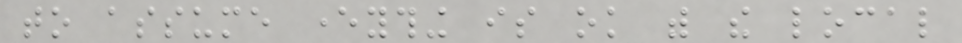to assume everything is ok with the local
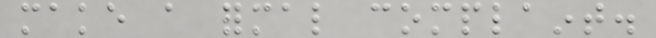make a formal complaint.
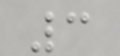3
